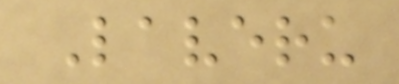Laveru
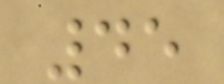45
